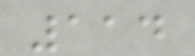114
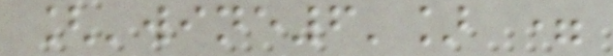['wine6'] =
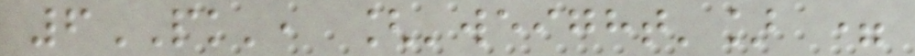6PK', ['weight'] =
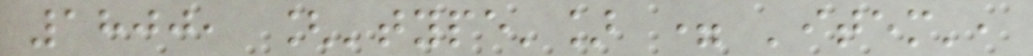1800, ['type'] = 'item',
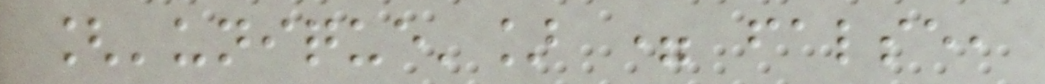['unique'] = false,
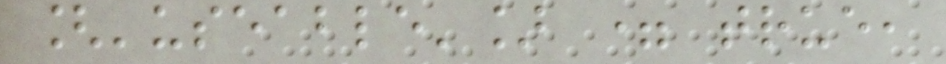['useable'] = true,
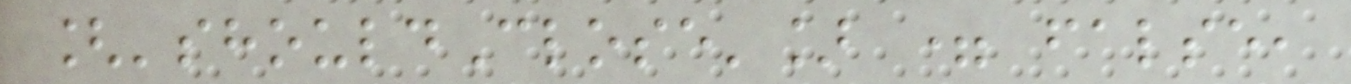['shouldClose'] = false,
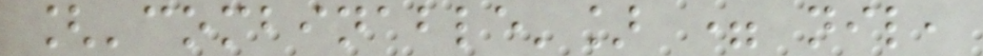['combinable'] = nil,
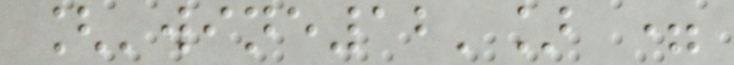['wine12'] =
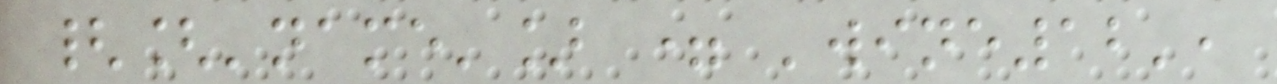{['name'] = 'wine12',
